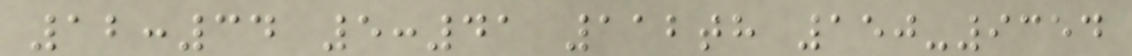12:34 5:41 112th 150-9354
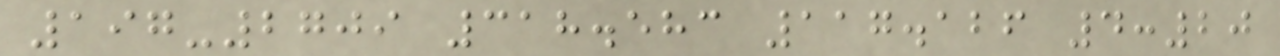197-2709 318.583 117.126 4:20
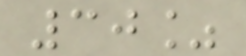30%
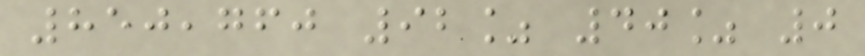850,760 92% 40% 0
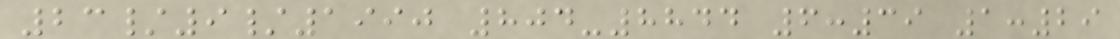23/9/1990 804-8844 6:39 1:29
